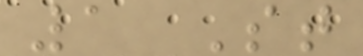1 St
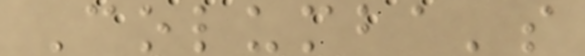Columba's
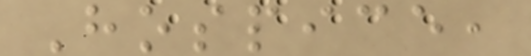Hospice,
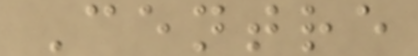Centre
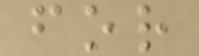for
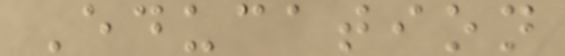Education
